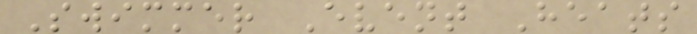Swimmer Event Heats
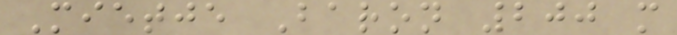Mietje Baron 200 m
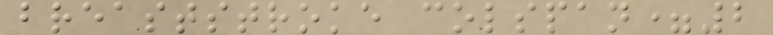breaststroke colspan=2
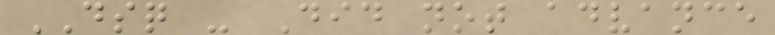DSQ - Did not advance
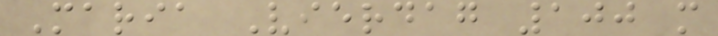Maria Vierdag 100 m
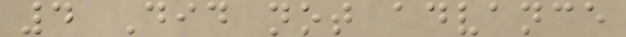4 Did not advance
